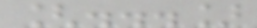[...]
